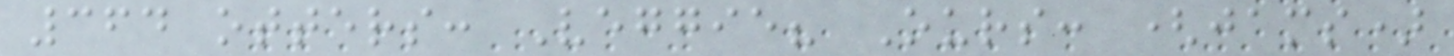364 otters: Veggie? Ours: (jams)
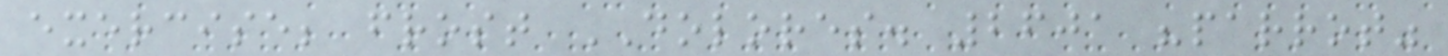exercise; frost DOLORES. 2601 "parrot"
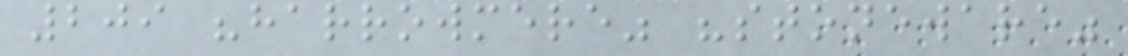209 "harrowmere" "stoneware"
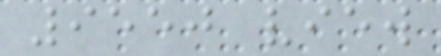9550 view
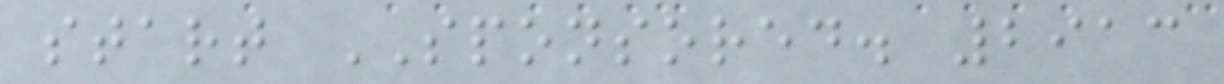start SPONSORED. 2913
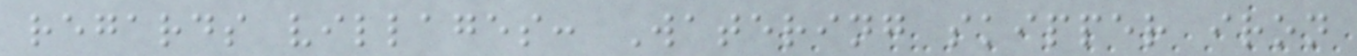regards villages: Watering skipper iron
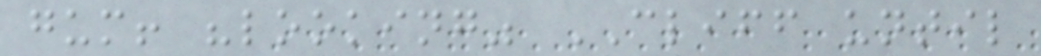gum! "looking" CLIFF until
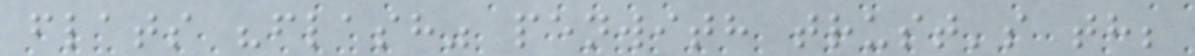flats "flash" penwith trust's th;
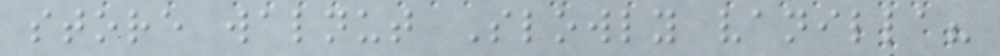store walnut Slowly vanilla?
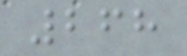268
